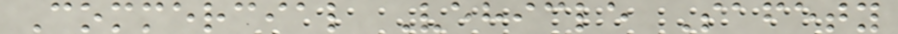Commercial Vehicle Safety
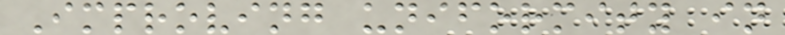Improving uniformity in
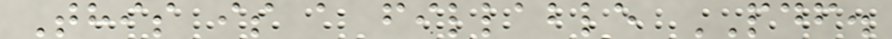This is a fillable PDF.
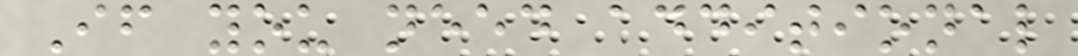If you need additional
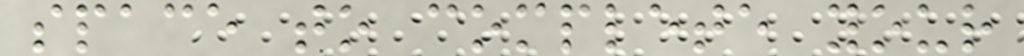space to complete your
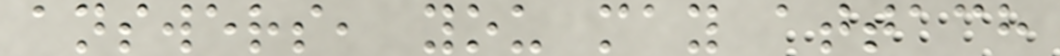answers, you may attach
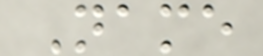Name
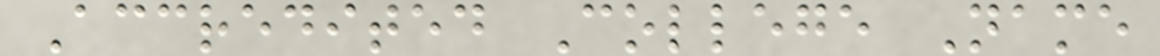Accredited College Name
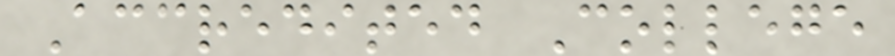Accredited College
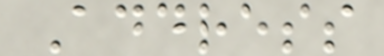Address
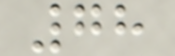78
